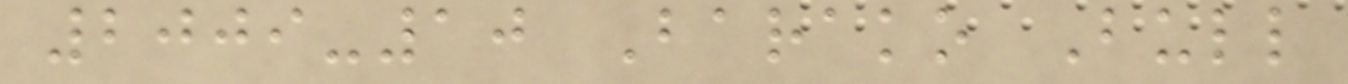2009-10 Barako Bull
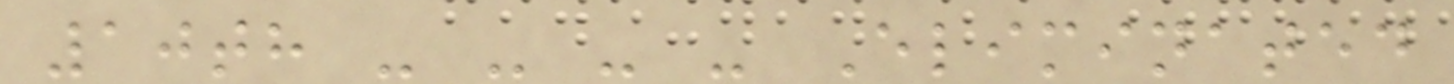10th - - - - Eliminated
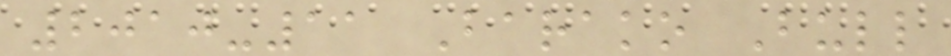2010-11 Barako Bull
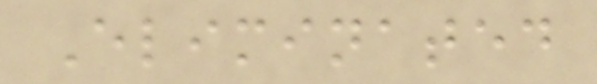Eliminated
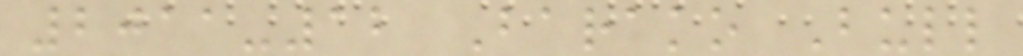2011-12 Barako Bull
